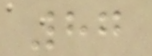87
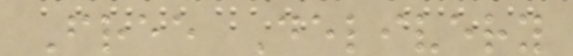Free Delivery
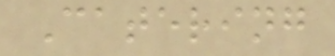Catering
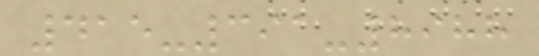415-391-8988
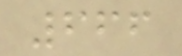666
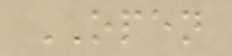OPEN
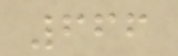666
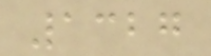1327
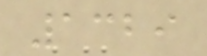1329
